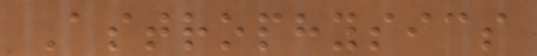Astrophysics
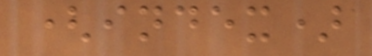(index)
